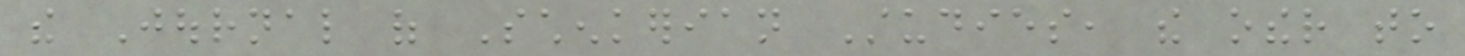the Journal of Schenkerian Studies, the other to
